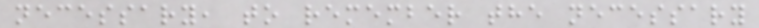necessary, to remember the necessary
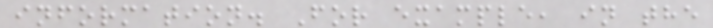information. For example, in the
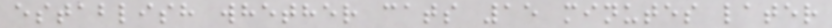establish whether cats 15 minutes later
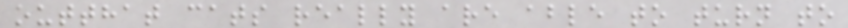outthat cats really are able to turn to
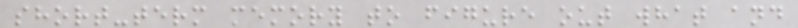short-term memory to figure out what and
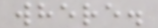where.
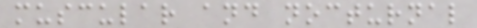muscular and nocturnal
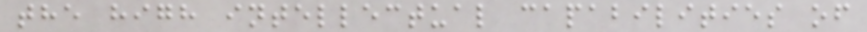the high intellectual capabilities of
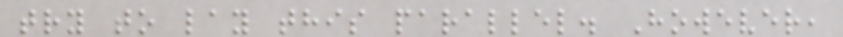try to lay this parallel. However,
